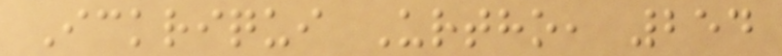Ickriqui Urtho, 254
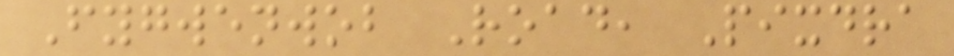Fygwenwob Road, Pixdra
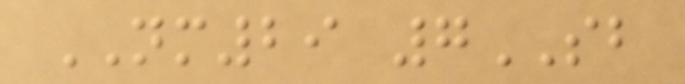NM29 7SB
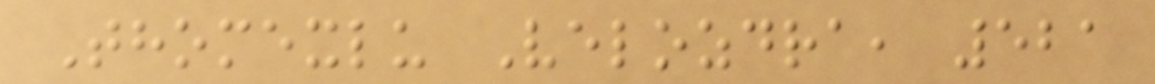Thomexlu Velozdra, 521
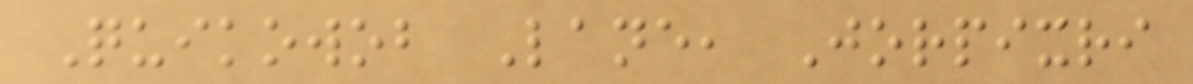Quikowob Lane, Jorpixri
